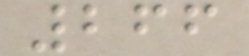266
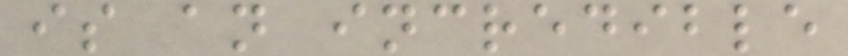is an incredible
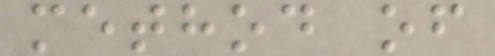method of
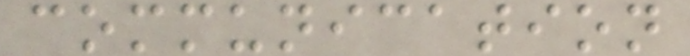communication
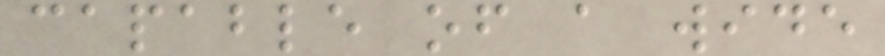capable of a wide
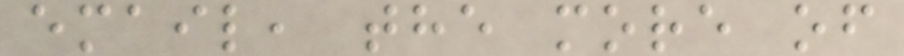email, the more of
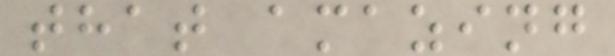that amazing
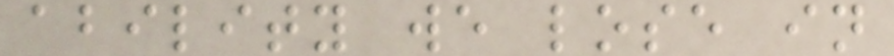ability we lose in
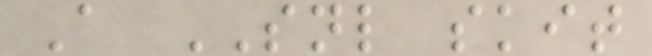A SNL skit
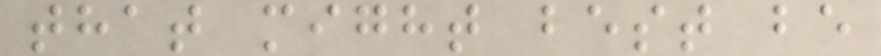that might best be
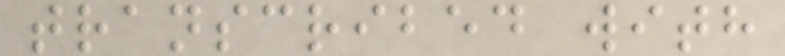transcribed with
